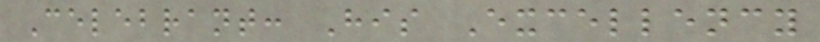Celebrant: His Excellency
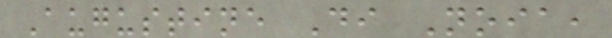Augustine Di Noia,
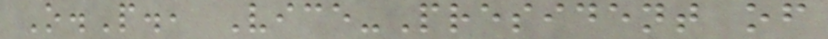O.P., Vice-President of
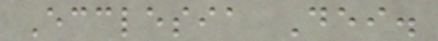Ecclesia Dei.
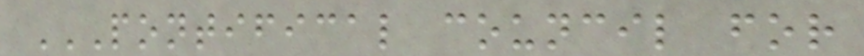PONTIFICAL COUNCIL FOR
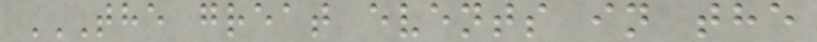THE GREAT EVENTS IN THE
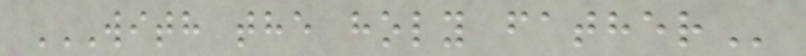WITH THE HOLY FATHER
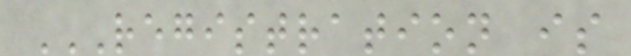REGISTRATION IS
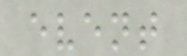event
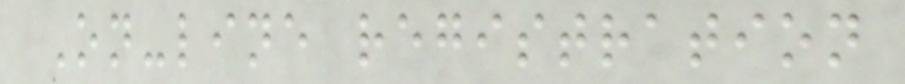On-line registration
